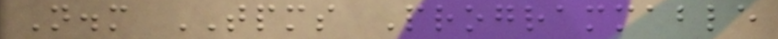N.m TPMS Programmable
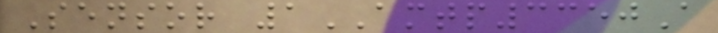Sensor 1AMTP3350A
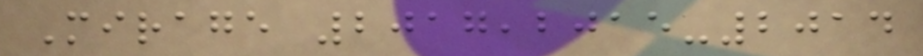Mirage 2017,2015-2014
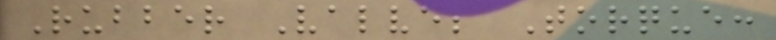Rubber Valve; Torque:
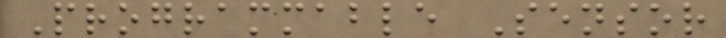Programmable Sensor
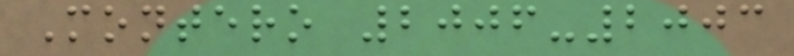Montero 2006-2003
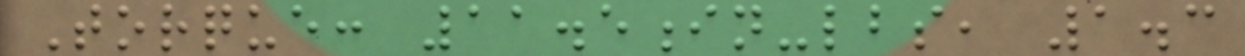Torque: 11.5in-lbs, 1.3
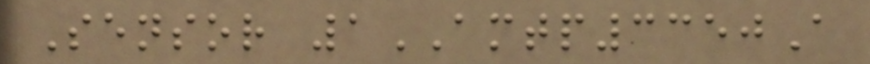Sensor 1AMTP3350A
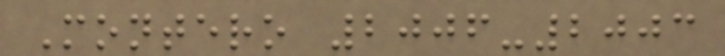Montero 2006-2003
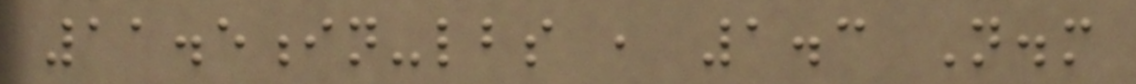11.5in-lbs , 1.3 N.m
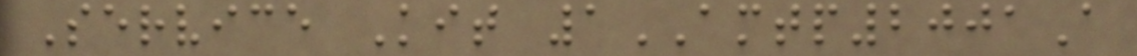Service Kit 1AMTP2001A
